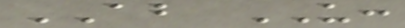ABOUT US:
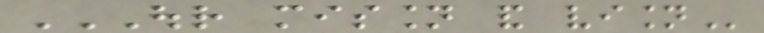OUR MISSION AND VISION
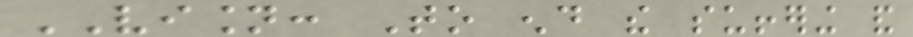VISION: To end the suffering and
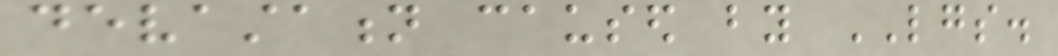devastation caused by LGS.
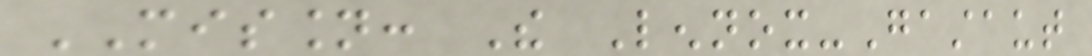MISSION: The Lennox-Gastaut
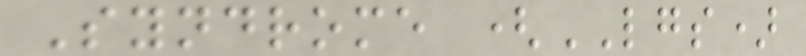Syndrome (LGS)
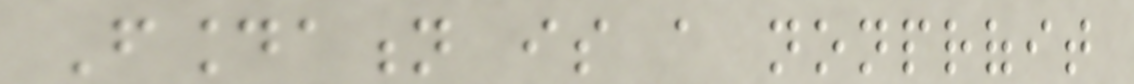Foundation is a nonprofit
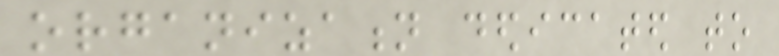organization dedicated to
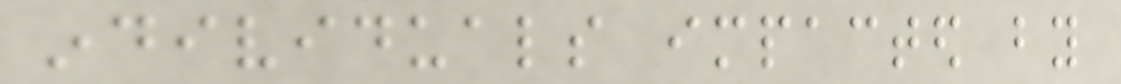individuals impacted by
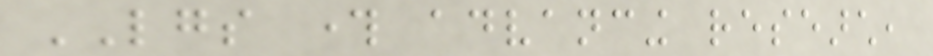LGS through advancing research,
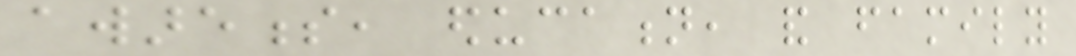awareness, education, and family
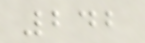242
